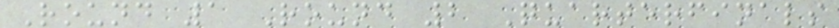Round 1 Round 2 Quarterfinals
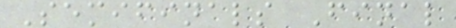Semifinals Final
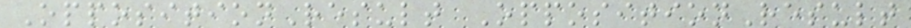OppositionResult OppositionResult
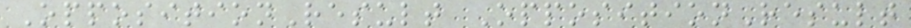OppositionResult OppositionResult
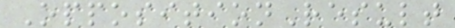OppositionResult
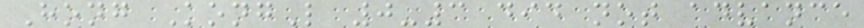Hong KongL 0-3 did not advance
